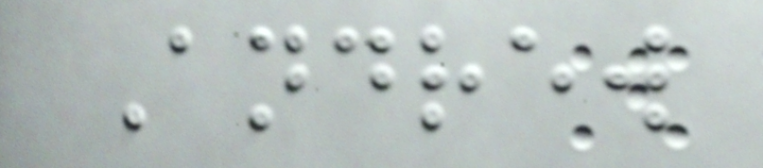Andrew
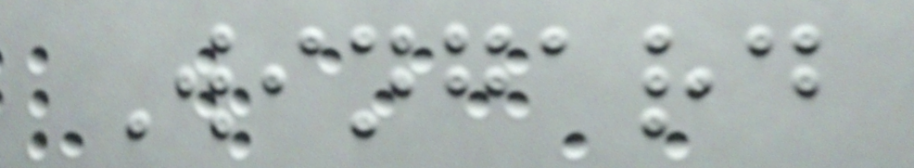Wingard
